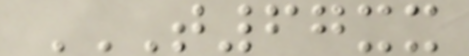T67XX
